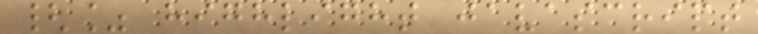{% highlight javascript
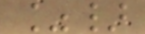%}
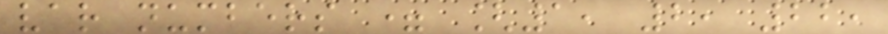var numbers = [1, 2, 22,
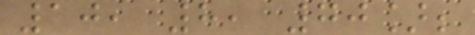10, 8, 70];
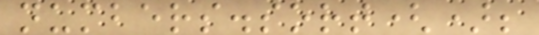numbers.sort();
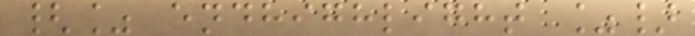{% endhighlight %}
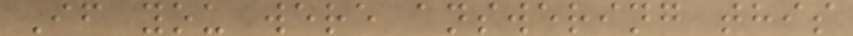If you were answering this
